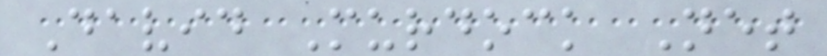David Murdock Net
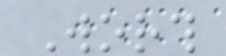Worth
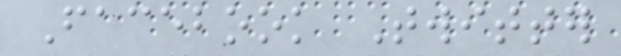Facebook Twitter
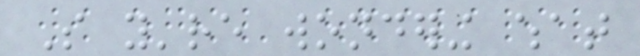So you're wondering what
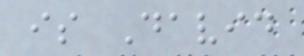is David
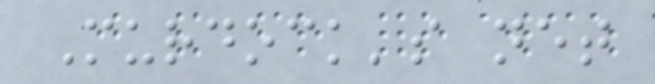Murdock's net
